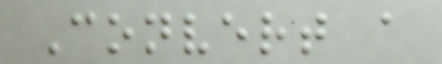Convert a
